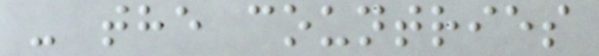- the countries
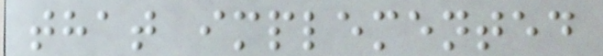that implemented
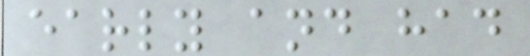early and had
